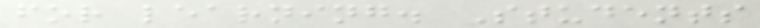for learning. Students
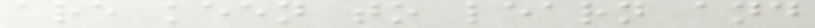are keen to learn and
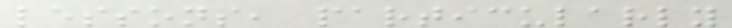lessons, particularly
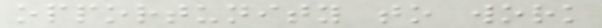opportunity to work
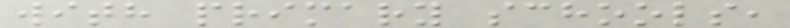with primary schools,
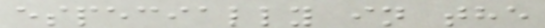especially in the
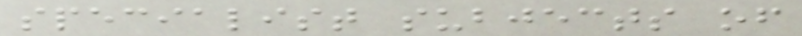specialist subjects of
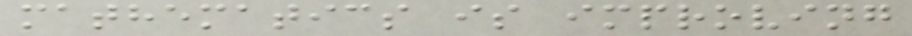mathematics is improving
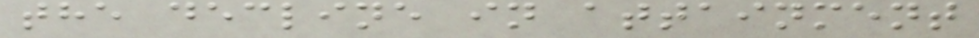the decline in attainment
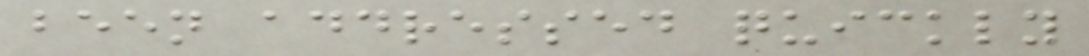been addressed quickly
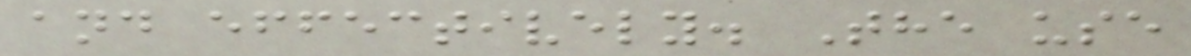and effectively. The use
